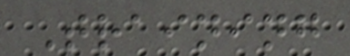Training
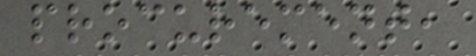procurement,
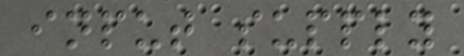input supply
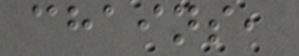chains,
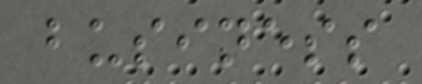business
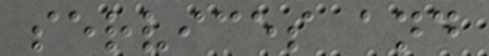services and
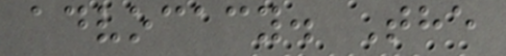advocacy. The
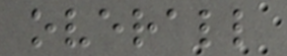overall
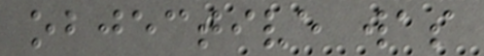objective was
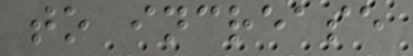to increase
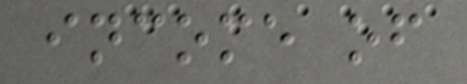income of
